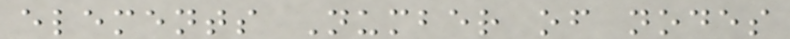elements Number of nodes
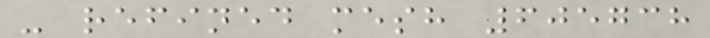- refined mesh 605738
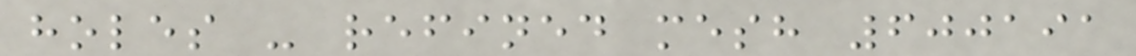holes - refined mesh 600191
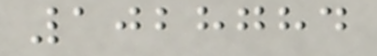1028784
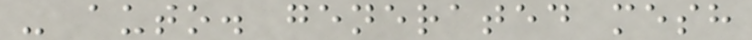- auto. generated mesh
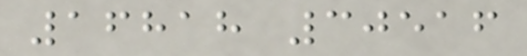16818 30516
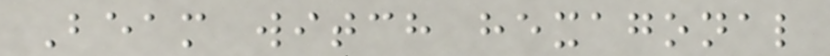Beam witch hexagonal
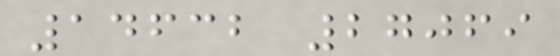14632 27069
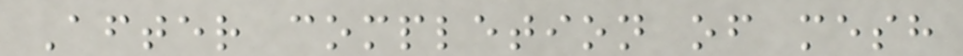After completion of mesh
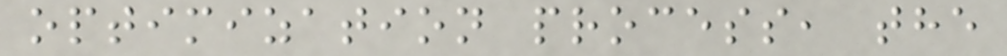optimization process, the
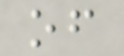of
